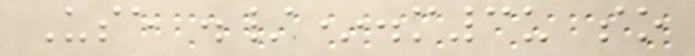Use ./*.m3u so
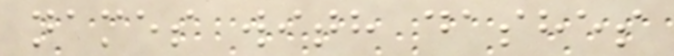names with dashes
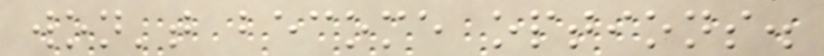won't become options.
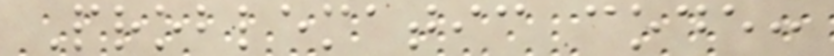Problematic code:
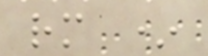rm *
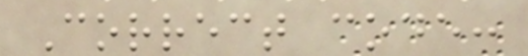Correct code:
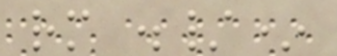rm ./*
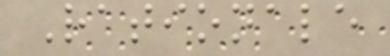Rationale
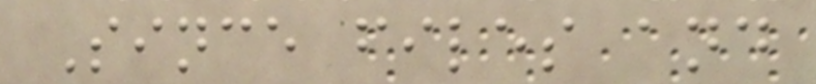Since files and
